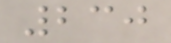230
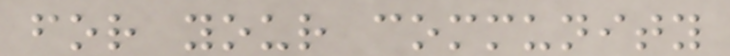for your community
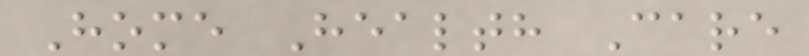Home Health Care
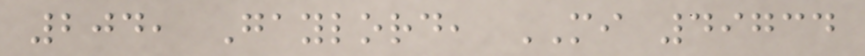204, Gaylord, MI 49734
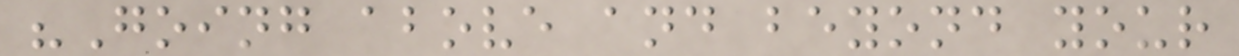"Going above and beyond your
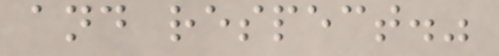and respect."
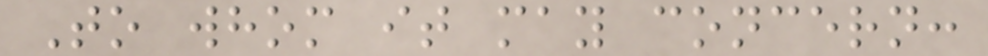To whom it may concern:
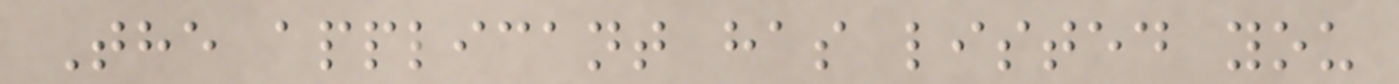The applicant has listed you
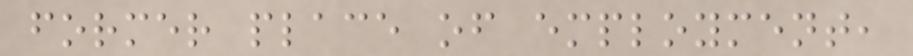former place of employment,
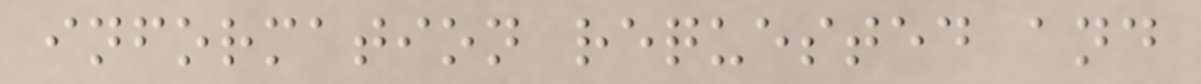information requested and
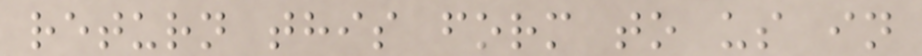return this form to us in
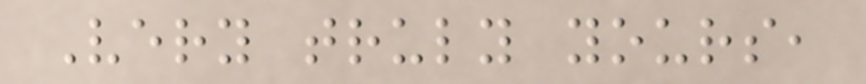Very truly yours,
